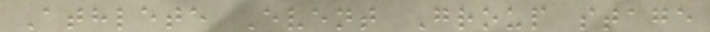Athlete Event Group stage
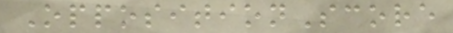OppositionScore
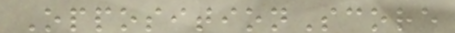OppositionScore
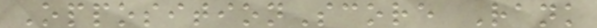OppositionScore Rank
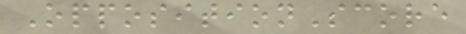OppositionScore
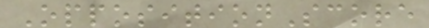OppositionScore
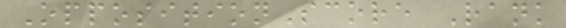OppositionScore Rank
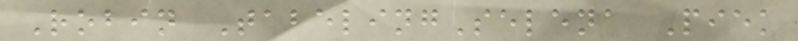Robin TabelingSelena Piek
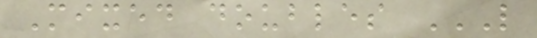Mixed doubles L
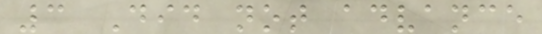3 Did not advance
